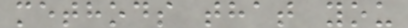methods that you
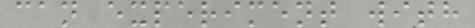can experiment with
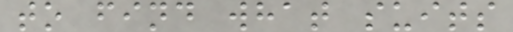to find what suits
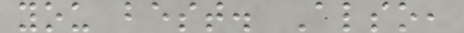you best. Also,
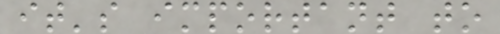it's important to
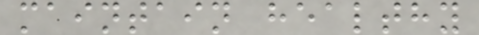maintain healthy
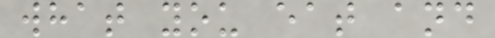what you eat and
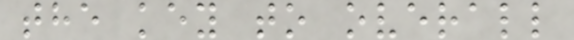the key to overall
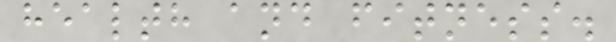health and fitness.
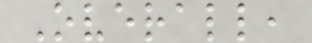Overall,
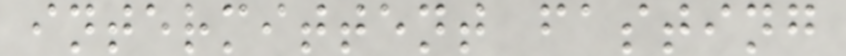intermittent fasting
